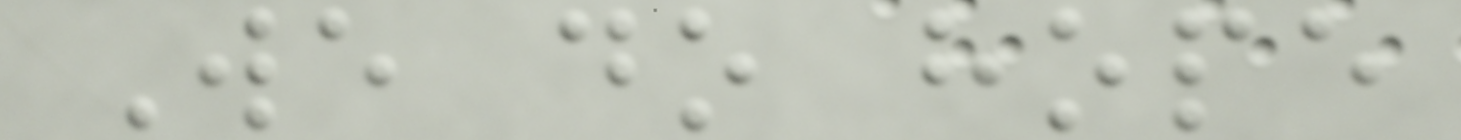We do hope
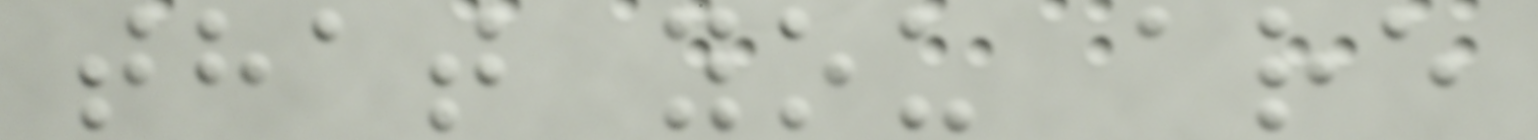that you are
